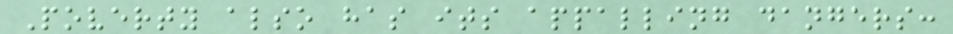Poverty also has its appalling dangers:
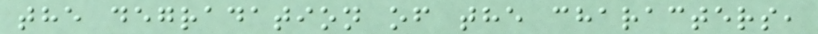the degradation of the characters,
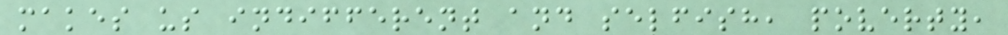makes us indifferent and selfish, poverty,
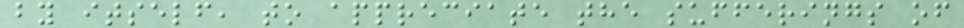by itself, to appreciate the sufferings of
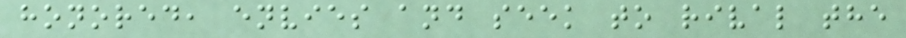honored, envies and seek to rival the
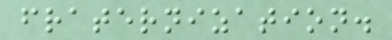fraternization.
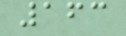163
